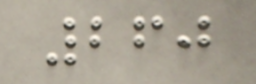260
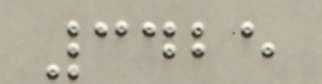3425
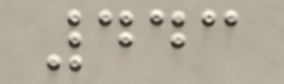443
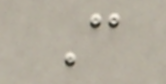C
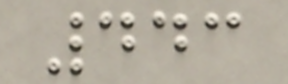443
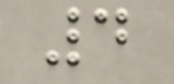4
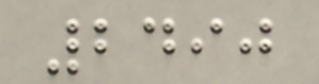2490
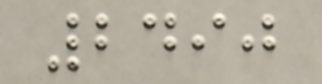2490
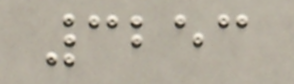3253
